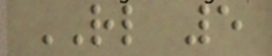RL 5
